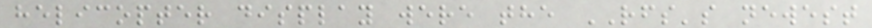helicopter display were the RFS's newest
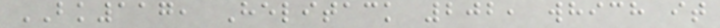BK117, Helitack 202, which it
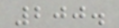200.
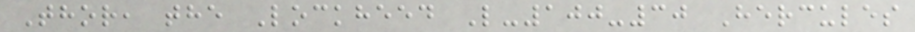Thor, the Lockheed L-100-30 Hercules
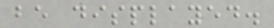be displayed.
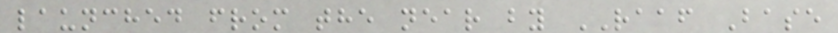launched from the near by RAAF Base
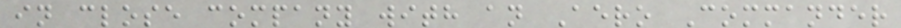in close company with an Aero Commander
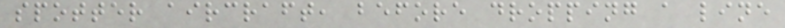spotter aircraft, before dropping a line
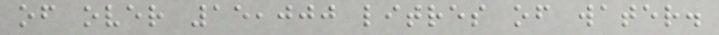of over 15,000 litres of water.
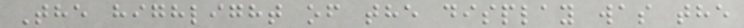The highlight of the display was the
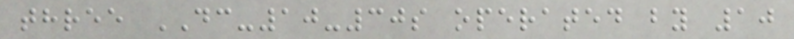three DC-10-30s operated by 10
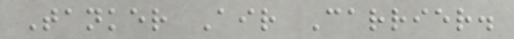Tanker Air Carrier.
